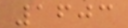1603
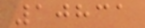10831
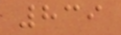839
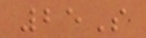25S
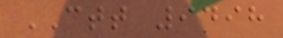CTT 9498
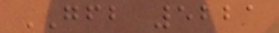GFB 5221
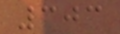303
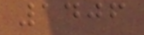1406
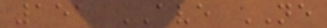151 AVE NE
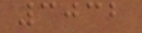3032
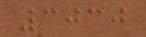3030
